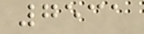7531
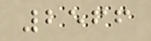2566
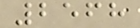2568
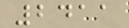2411
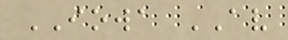IOWA AV
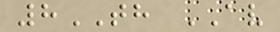8TH AV
